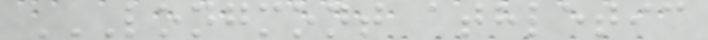LONGMONT ATHLETIC
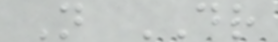N DR
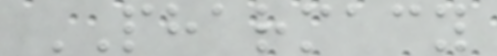PHARMACY
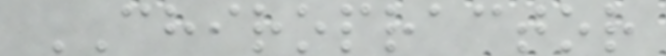CHIROPRACTOR
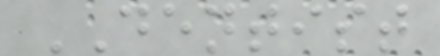DENTIST
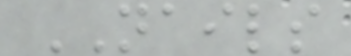NAILS
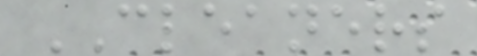CLEANERS
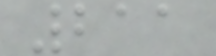211
